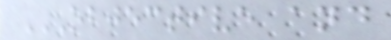OBJECTIVE AND
